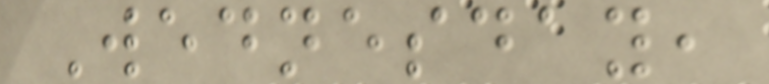Wednesday,
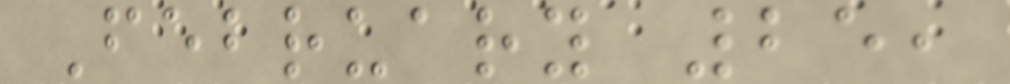February 25,
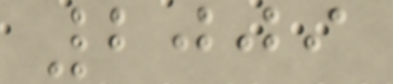2009
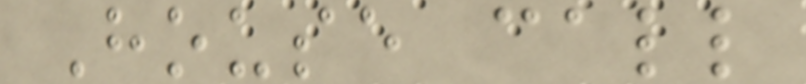House call
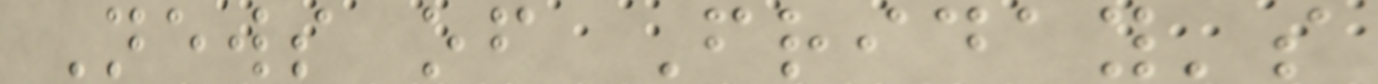News of Friday's
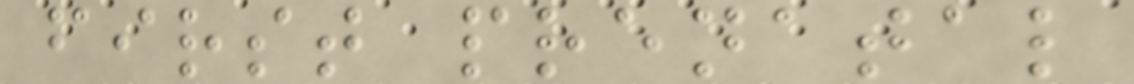first prenatal
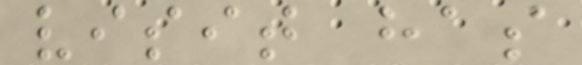visit has
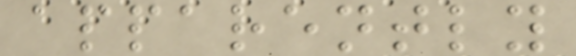apparently
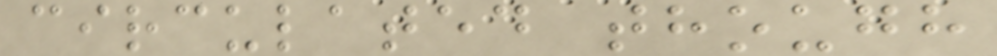circulated though
